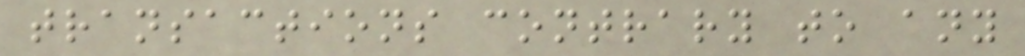transactions contrary to any
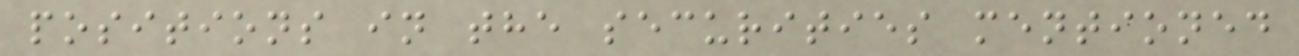positions in the securities mentioned
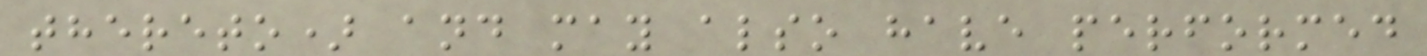thereto) and may also have performed
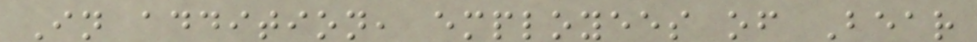In addition, employees of Bear
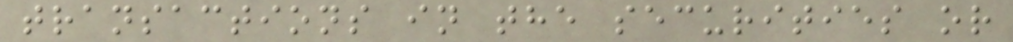transactions in the securities or
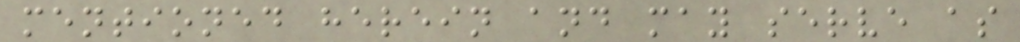mentioned herein and may serve as
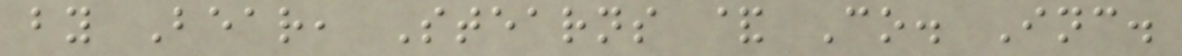by Bear, Stearns & Co. Inc.
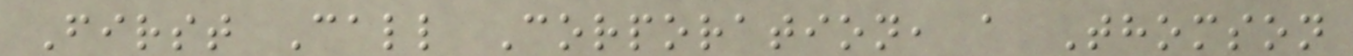First Call Corporation, a Thomson
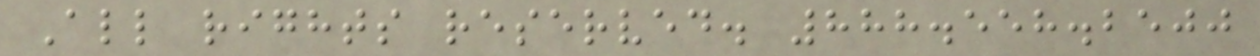All rights reserved. 888.558.2500
